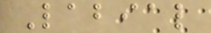Labial
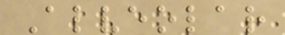Alveolar
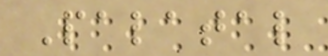Palatal
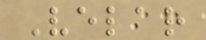Velar
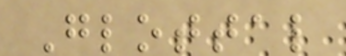Glottal
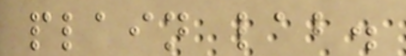plain lab.
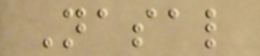Nasal
